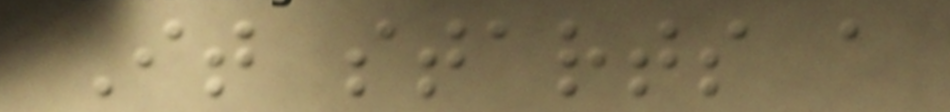It starts a
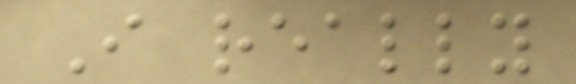I really
